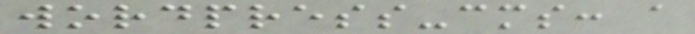wordpress-cms: a
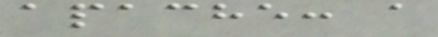apache: a
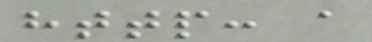http: a
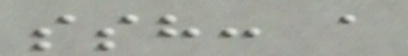ssh: a
